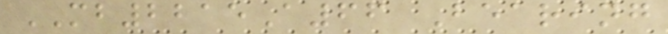MB2215A66 Bearing
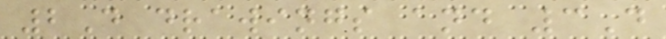2D drawings and 3D
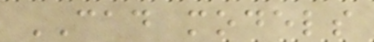CAD models
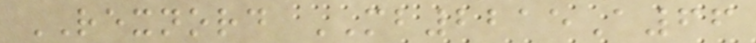REXNORD MB2215A66
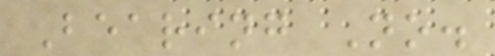Bearing No.
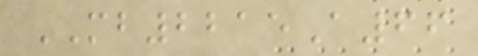MB2215A66
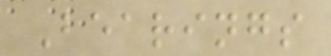Bearings
